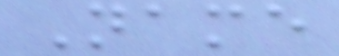Name
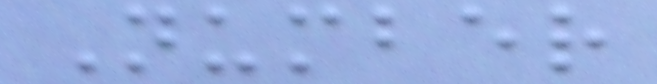Number
